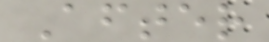After
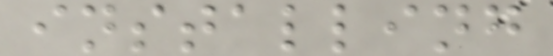installing
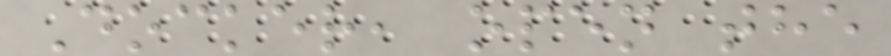Docker, open the
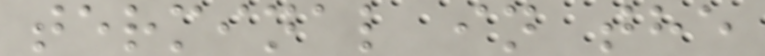terminal in the
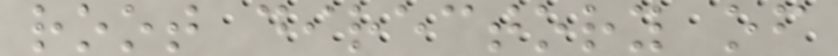root directory of
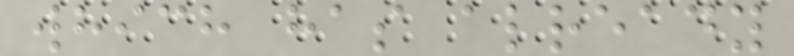which has already
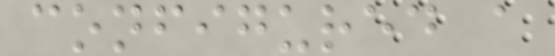configured a
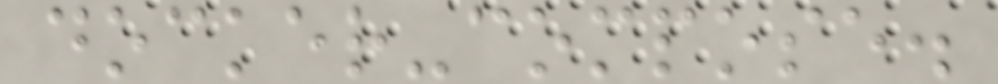docker-compose.
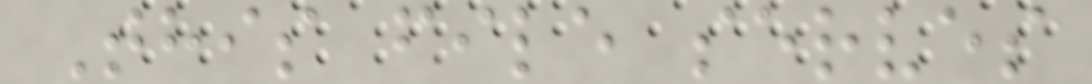This file serves
